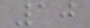10
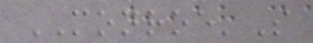MONROE'S
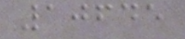10645
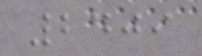2409
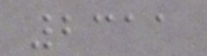2311
